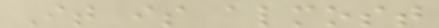It is almost
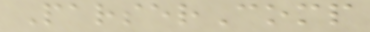ParserComp
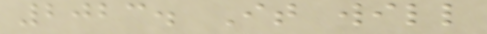2023. It will
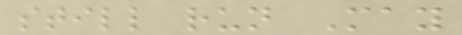still run May
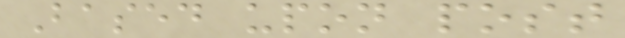Based upon post
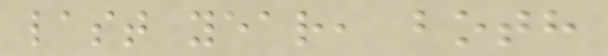last year, both
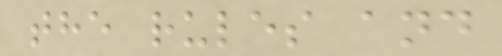the rules and
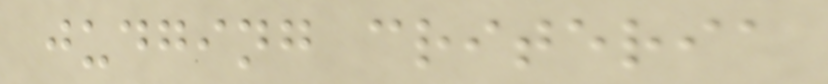judging criteria
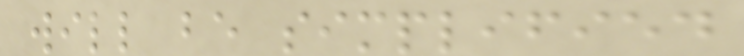will be simplified
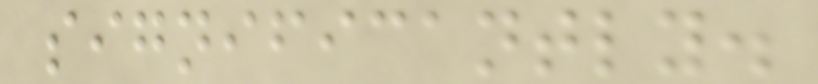significantly.
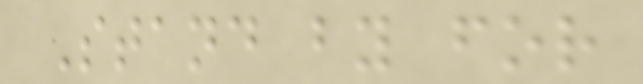Stand by for
